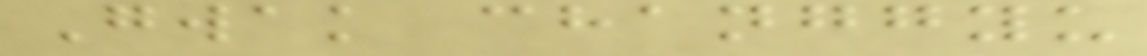Gwak changgyu
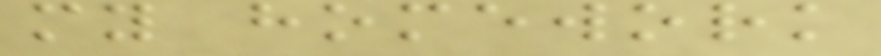my homework
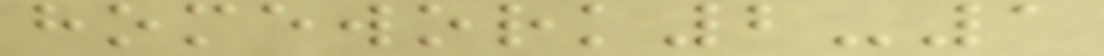homework2-1
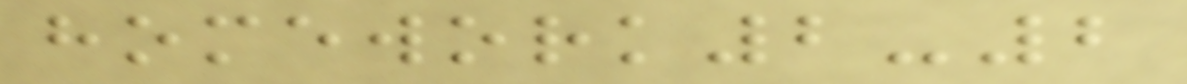homework2-2
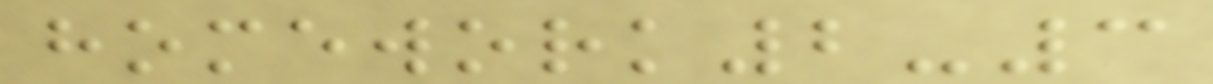homework2-3
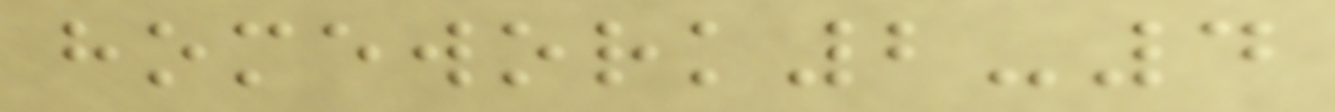homework2-4
